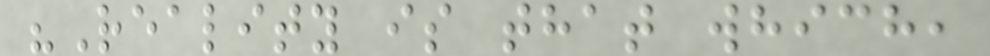"Reality is that which,
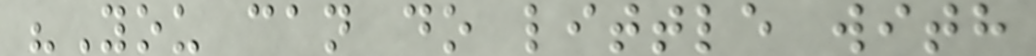"You can do little with
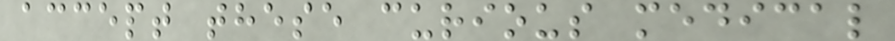accept these curious medical
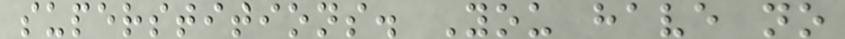superstitions. You have no
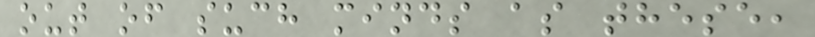out of such minds as these,
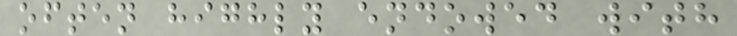often highly endowed with
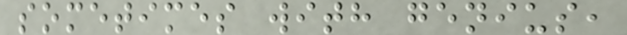sometimes with genius,
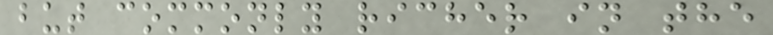but commonly richer in the
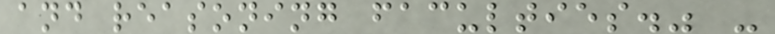and reasoning faculties." -
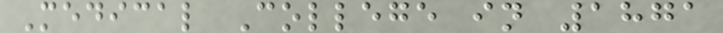Medical College in 1871
